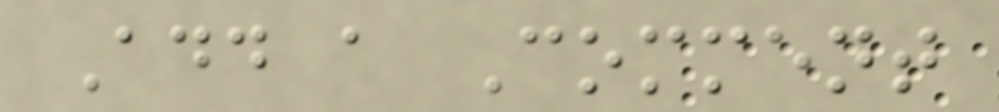Add a Comment
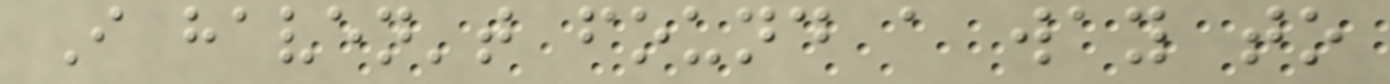I haven't found a way to
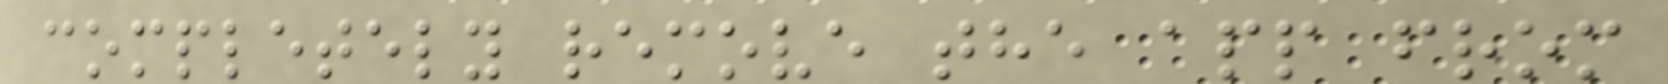completely remove the app from
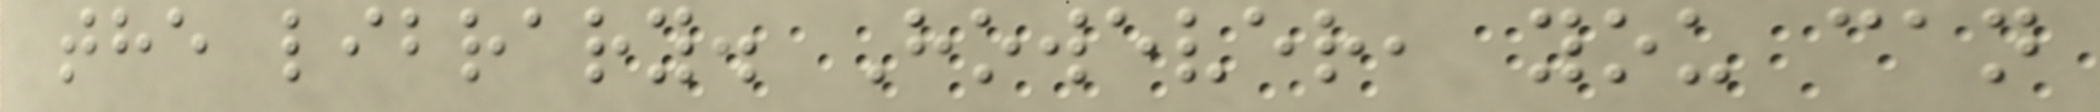the library. However, you can
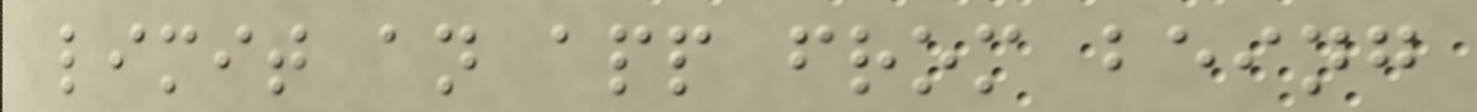limit an app from being
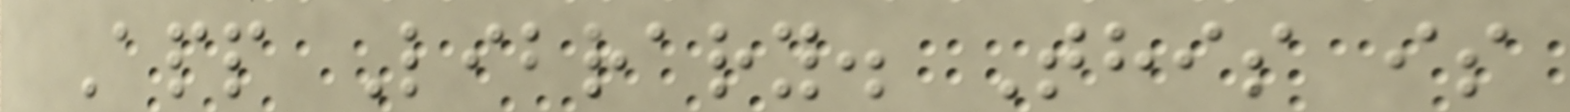App Library. This is
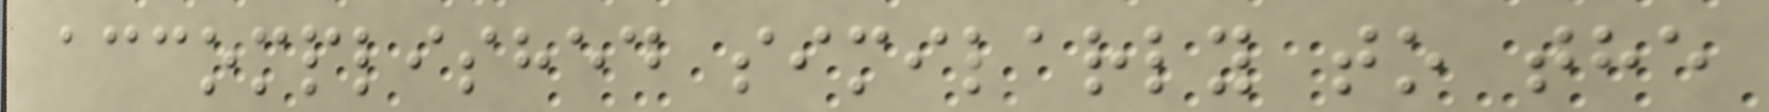accomplished similarly to the
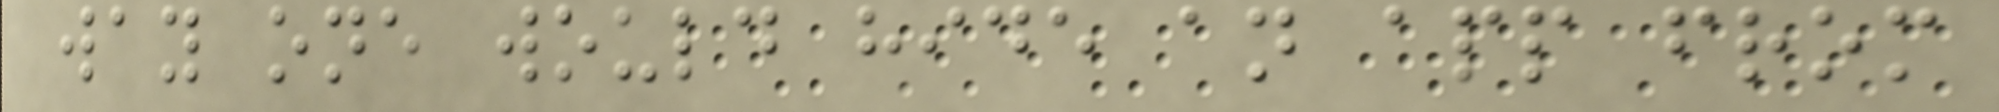way one would hide an app from
